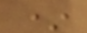*
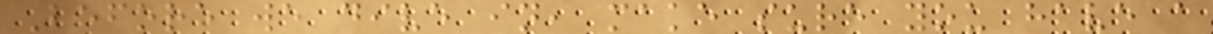Before we dive in, make sure you have a
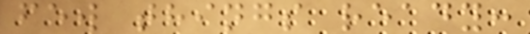few things ready:
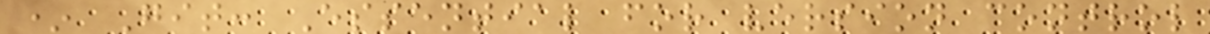* Git: Essential for version control
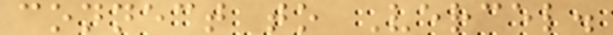connect to Vercel.
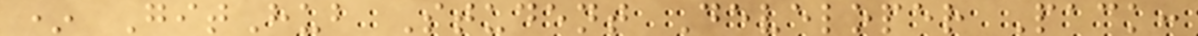* GitHub Student Developer Pack:
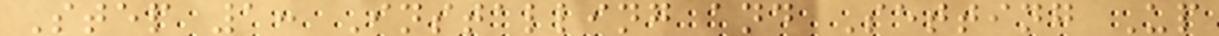Step 1: Installing and Setting Up
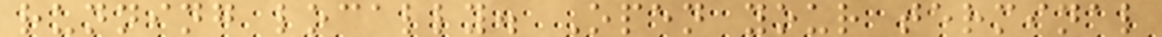running locally. Open your terminal
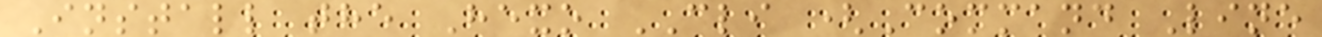Install the Hexo CLI (Command Line
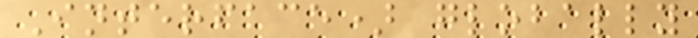Interface) globally
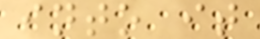into it
